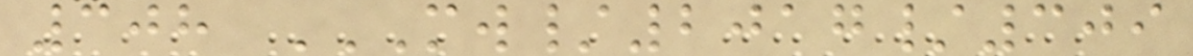308 MW/2017/309
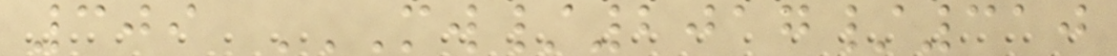309 MW/2017/310
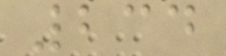234
